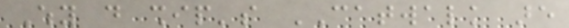Why do ship's CATWALK are
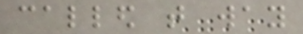called that way
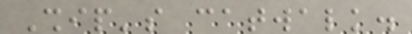Ship's catwalk.
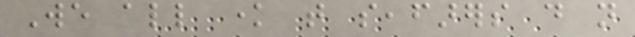We all know that seafarers do not
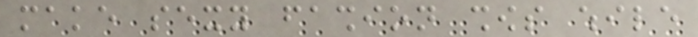make sexy fashion shows while
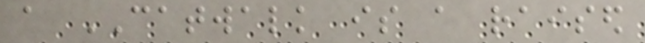a CATWALK is a raised
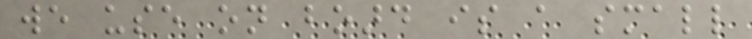we use on board is a small
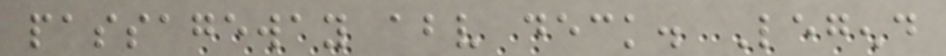passageway above deck. Legend
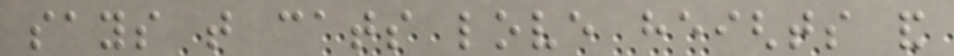says that cats love heights and
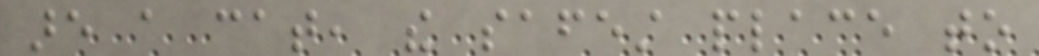are a cat, the safest place to
